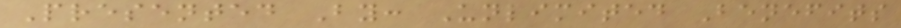Presented By: Unlimited Benefits
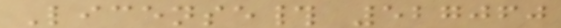License# 527060
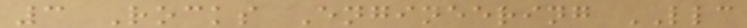3 Rocks Engineering LLC
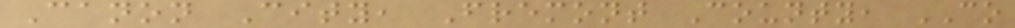Canon City, Fremont County, CO
